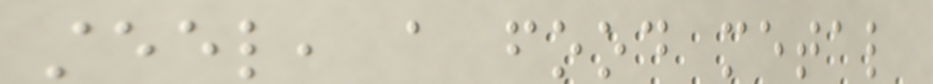steel, a food metal
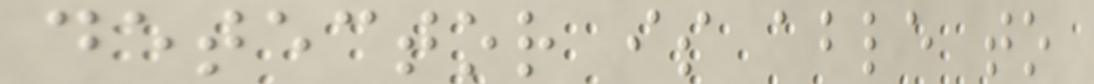detector is able to
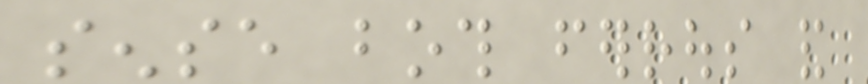sense both ferrous and
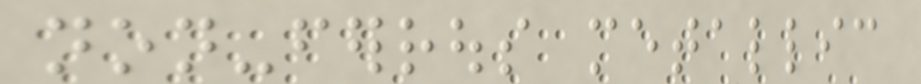non-ferrous metallic
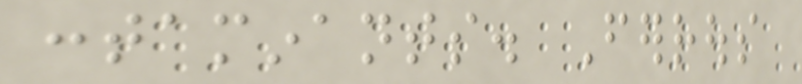contaminants. Ferrous
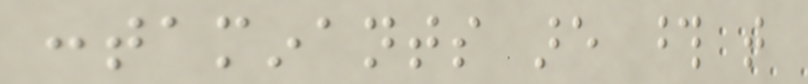contaminants are those that
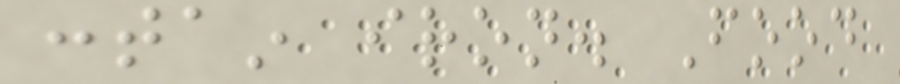contain iron. Food
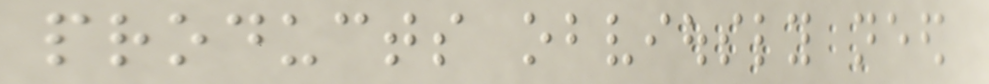products obviously need
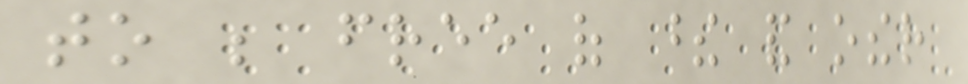to be free of these and other
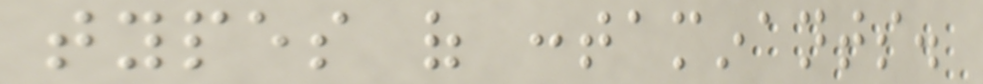types of contaminants.
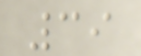39
